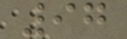97
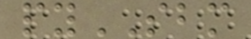pySBM
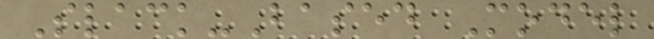Slack-Based Model
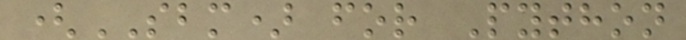(SBM) for Python
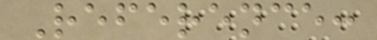Reference:
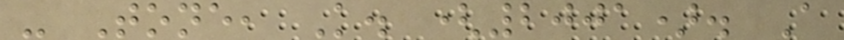- Tone, K. (2001). A
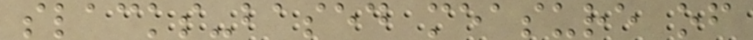slacks-based measure of
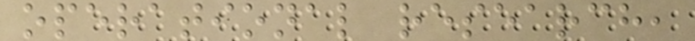operational research,
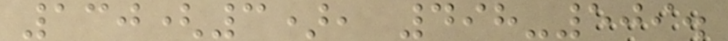130(3), 498-509.
